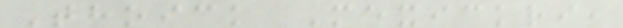Thoick Mexickri,
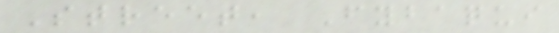Street, Fybaqui
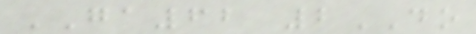GA62 2DO
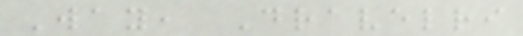Way, Dravelri
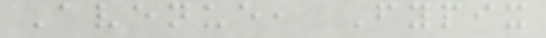Avenue, Fypix
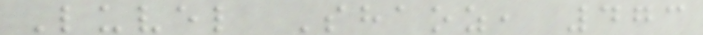Luvel Shaoz, 473
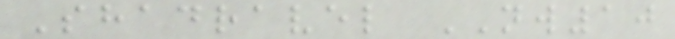Shadravel NW10
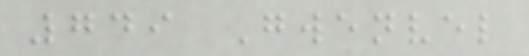749 Gwenvel
